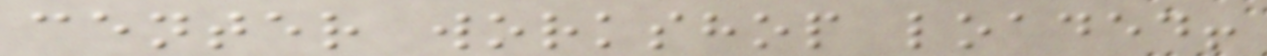center workshop loaded!
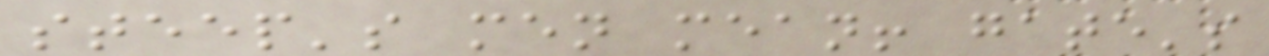steep's men mean! gate's
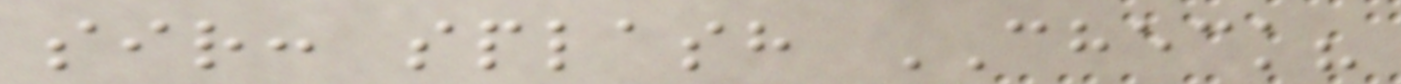sir: splash CHECK?
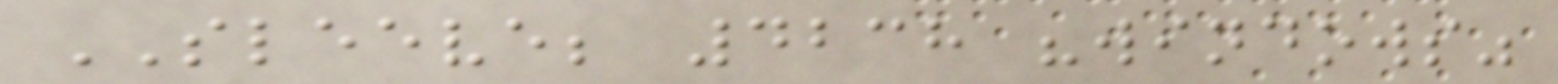SLEEVE; 4238 "windows"
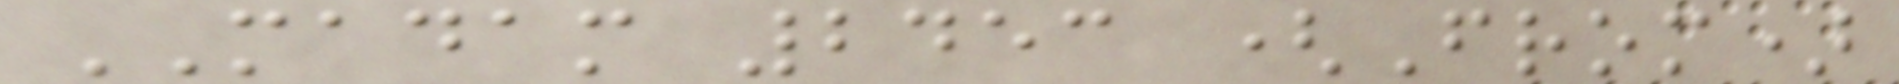MADAM 2453 (From)
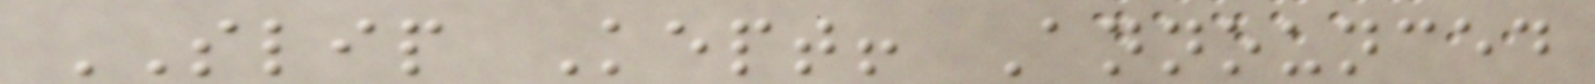SLIP Kept! Announced
